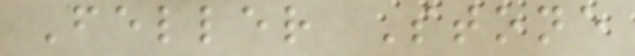Feller Stone
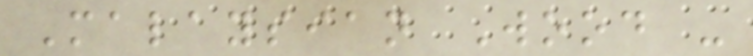Malaysian Wood -
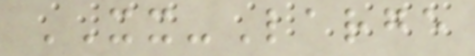XX-Large
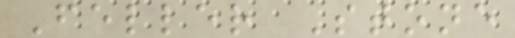Feller Stone
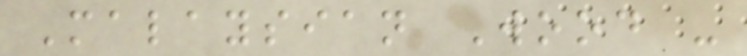Malaysian Wood -
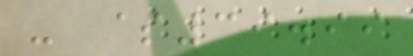- $39.99
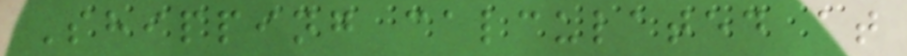Shipping calculated at
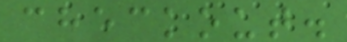checkout.
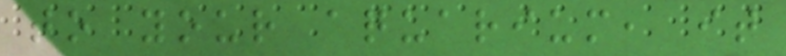to your aquarium, it
